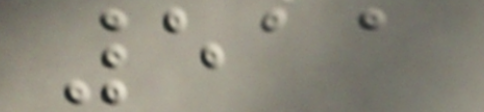511
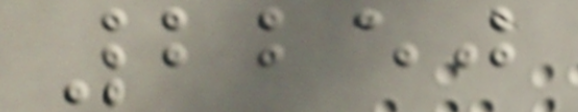2250
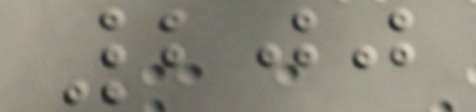200
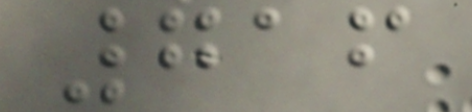716
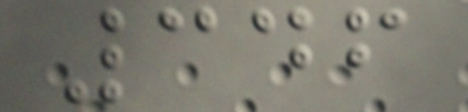346
